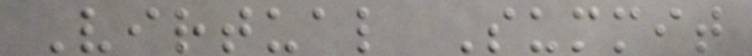Virtual Summit
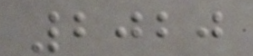2020
